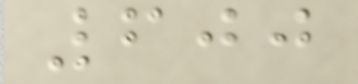600
